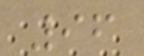96
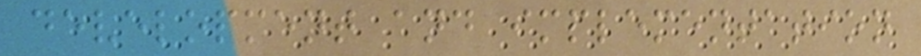development and implementation
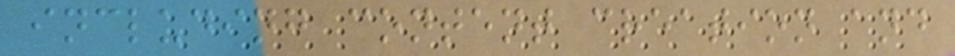including content creation and
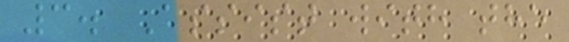3. Assist with the
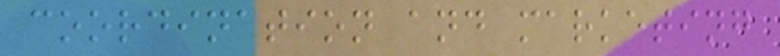coordination and marketing
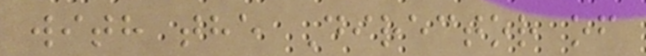with the Director of
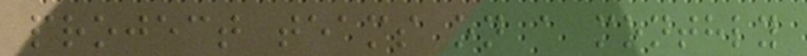project teams on a monthly
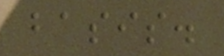basis.
